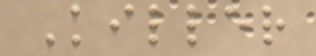Killer
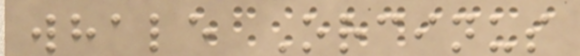whale Orcinus
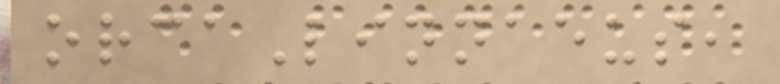orcaLinnaeus,
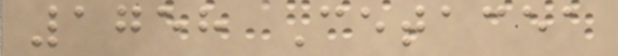1758 Cetacea
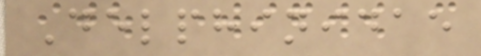Delphinidae
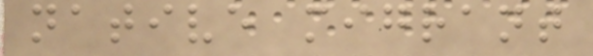native migrant
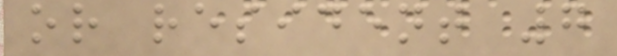or resident 7
